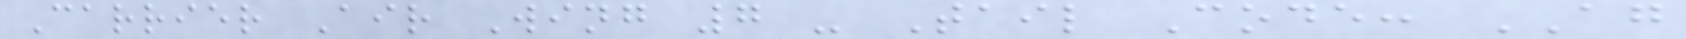Carrier Air Wing 7 - Tail Code: AG
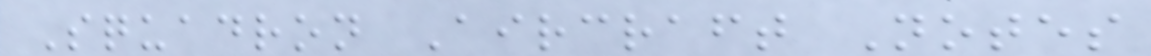Squadron Aircraft Notes
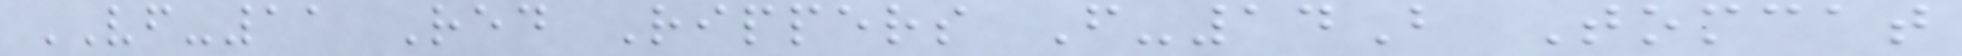VF-11 Red Rippers F-14B Tomcat
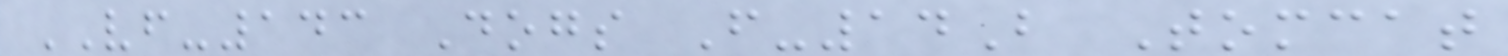VF-143 Dogs F-14B Tomcat
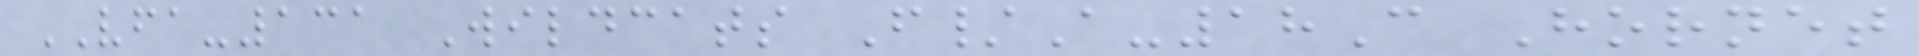VFA-131 Wildcats F/A-18C Hornet
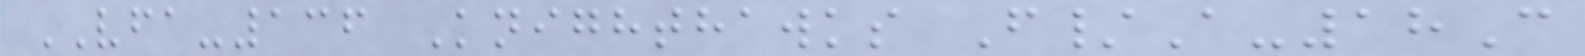VFA-136 Knighthawks F/A-18C
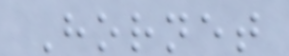Hornet
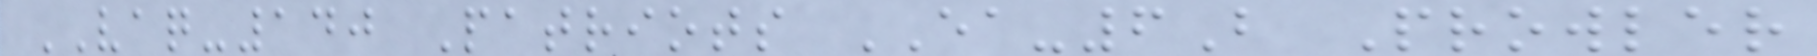VAQ-140 Patriots EA-6B Prowler
